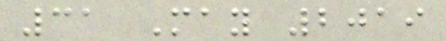31 May 2019
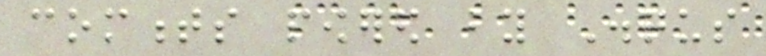comments powered by Disqus
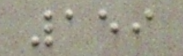159
